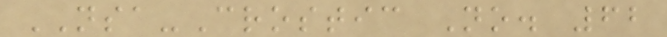NSA-Crostic No. 62
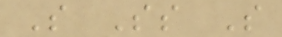S Ss S
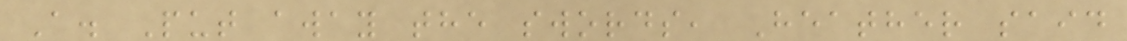A. Put away the swords, Heather said
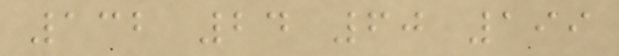132 24 60 199
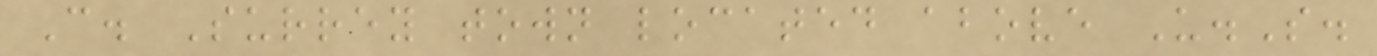C. Surrey town located above U.S.
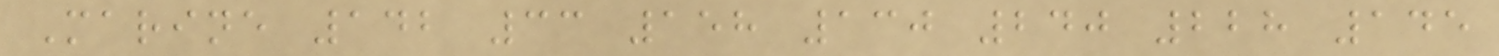Marine 142 33 158 130 240 228 145
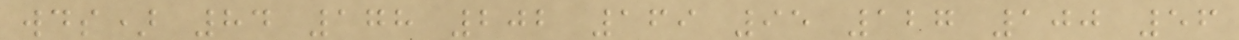wds) 84 178 202 169 95 127 100 56
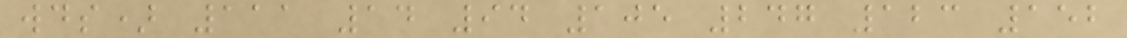wds) 111 14 94 105 247 123 152
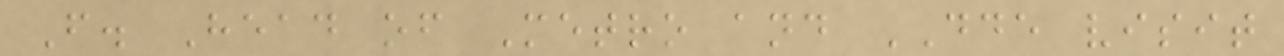F. Head of Metro and DDE visit
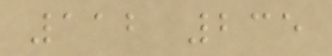112 235
